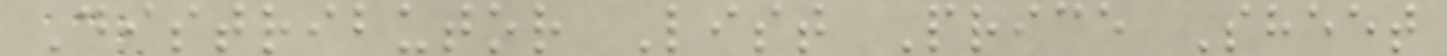Distributor List Price Sheet
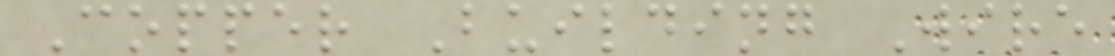Copper Building Wire
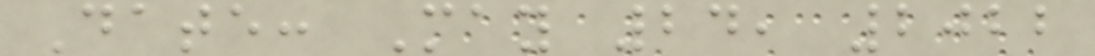Date: May 24, 2022
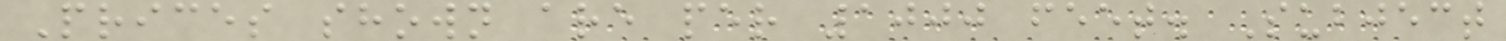Prices shown are per 1000 feet. Subject
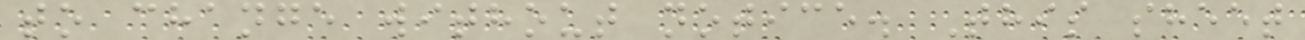to change without notice. This sheet
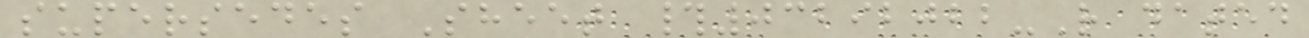supersedes Sheet #03292022-R dated
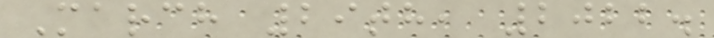March 29th, 2022.
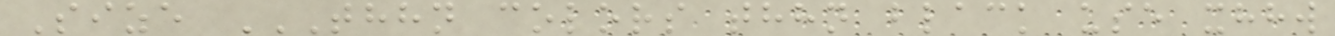Size THHN COLORS THHN BLACK USE XHHW
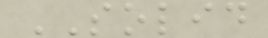SOLID
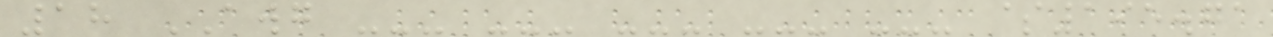18 AWG --- --- --- --- --- $195.71
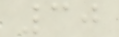30
